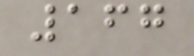167
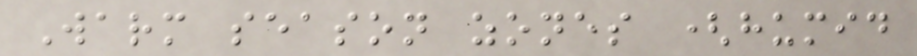Warm season zones (humid
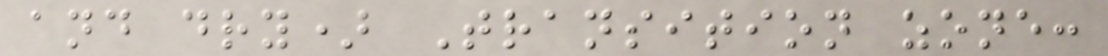and dry) Transition zone:
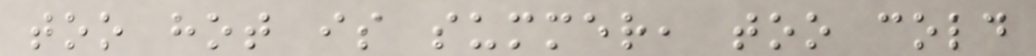too hot is summer, too cold
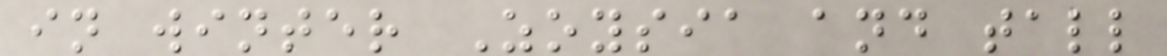in winter Zoysia and tall
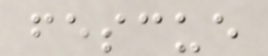fescue
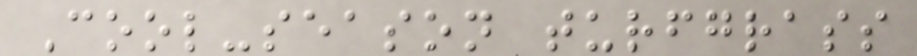Cool-season turfgrass
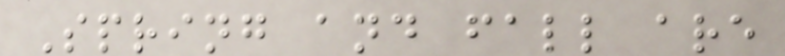Spring and fall are
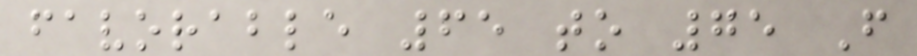favorable 65 to 75 F
